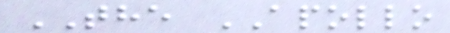THE APOLLO
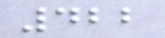422
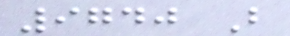9740 B
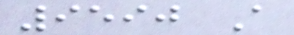9590 A
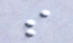s
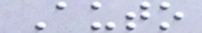Auto
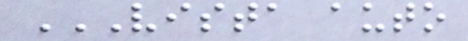VISTA AUTO
